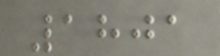1801
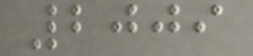2009
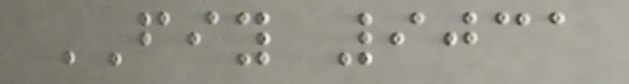FIY 9031
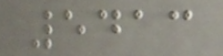5413
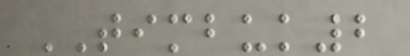TIMBUK2
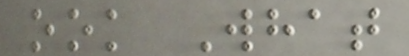ook What
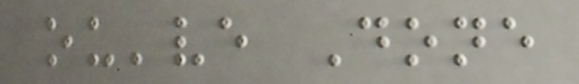ou've Done
